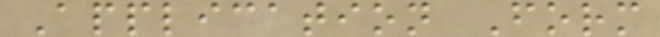Application Form
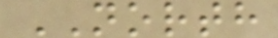NORTH
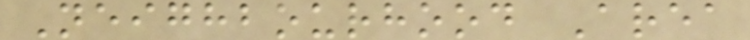Neighbourhood Area
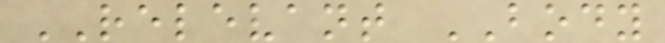RELEVANT BODY
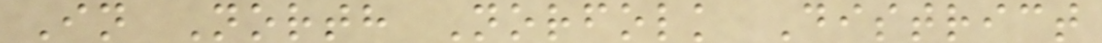In North Norfolk District
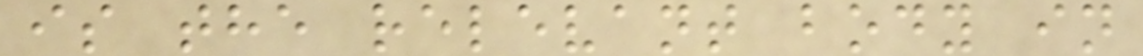is the relevant body in
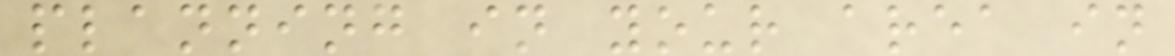planning in your area in
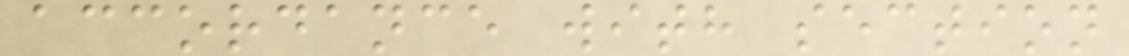accordance with section
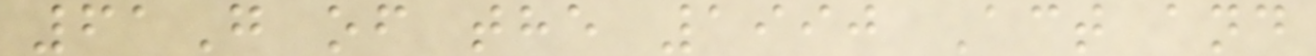61G of the 1990 Act and
